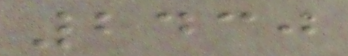2430
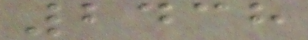2438
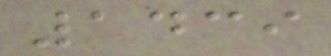1439
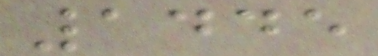1445
